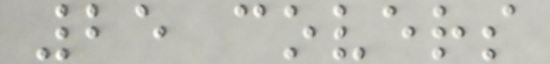25 covers
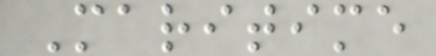Maritime
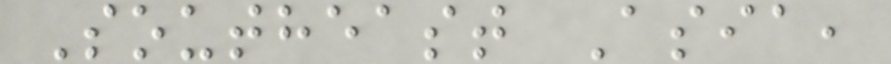Southeast Asia,
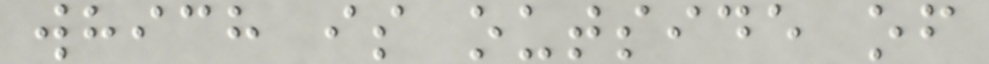which is outside of
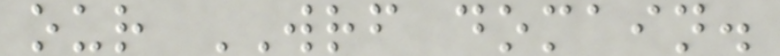our WRF domain.
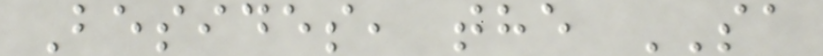Besides, the SA
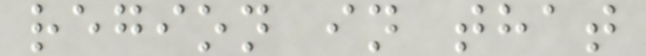region in that
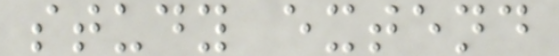study extend
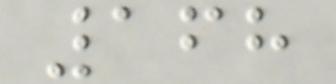168
